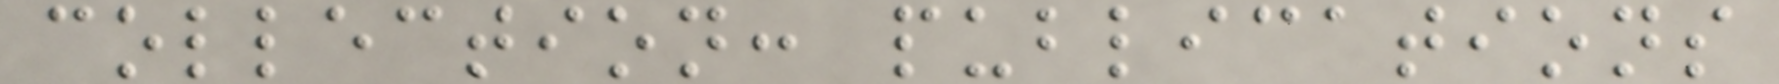collection: publications
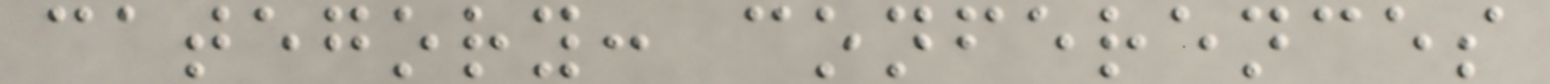category: conferences
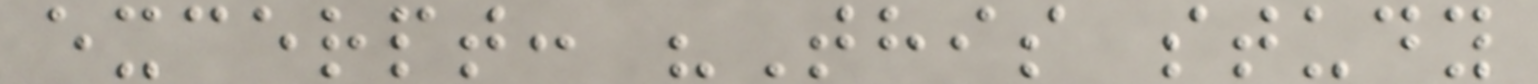excerpt: "This study
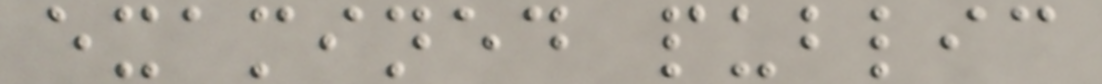examined public
